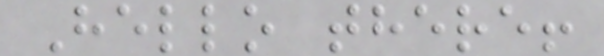Hello there!
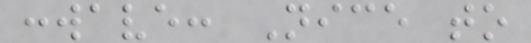:wave: Nice to
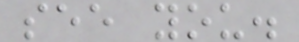see you.
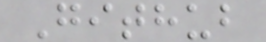Github
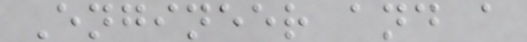Engineer and a
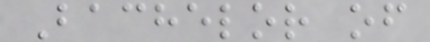Bachelor of
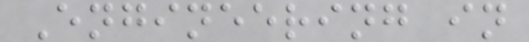Engineering in
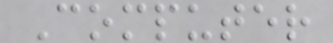Computer
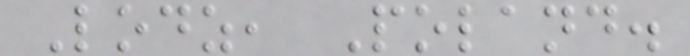Lodz, Poland.
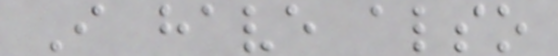I have also
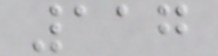117
